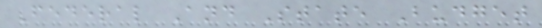Federal And State Budget
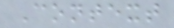Context
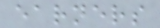earners
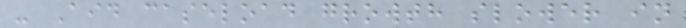- Aid caseload growth slower in
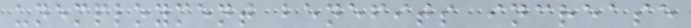unemployment benefits increase
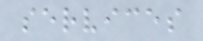services
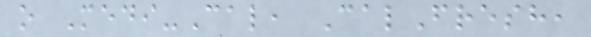o Medi-Cal, CalFresh,
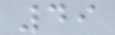49
